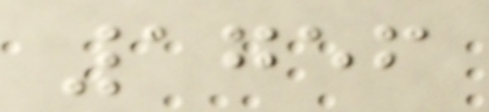1756
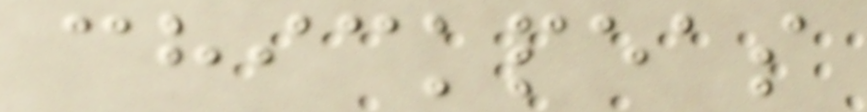chickpeas
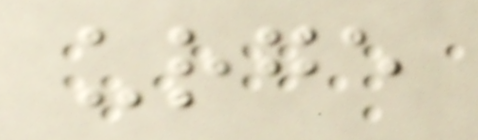urge
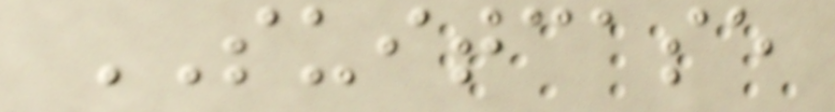SUITCASE
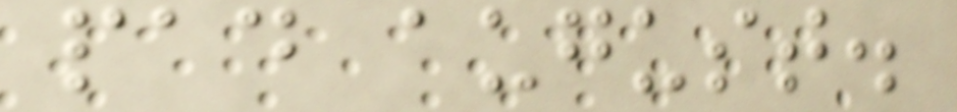pad august.
